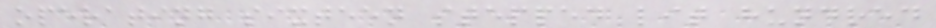operating sixteen stepped lit hundred
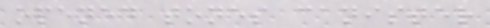opened tones canister
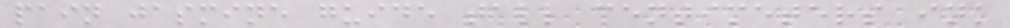pain jasmine guide tall centimeters ink
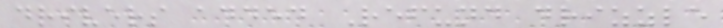drivers added Refund drizzle
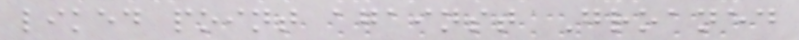liked point against Groaned
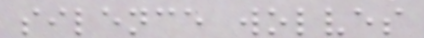silence wolves
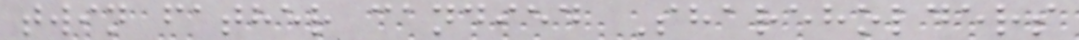twin father candied Shareholders
